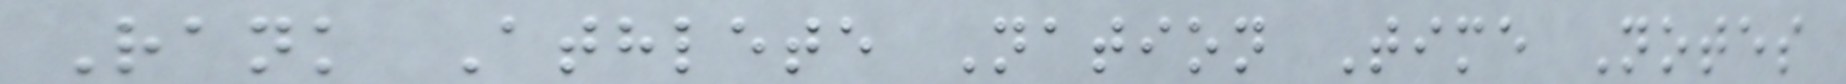Rank Athlete Nation Time Notes
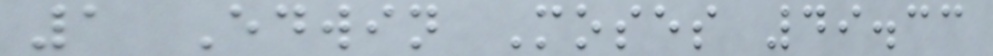1 Edwin Moses 49.33
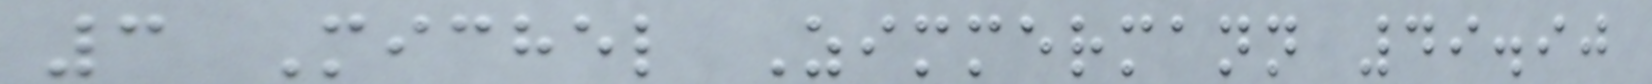3 Michel Zimmermann 49.90
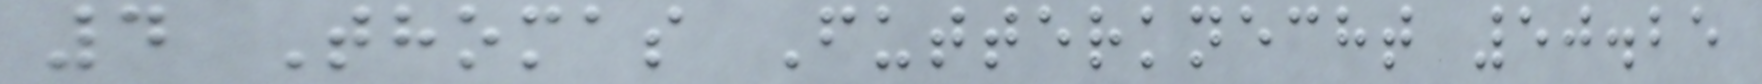4 Thomas Futterknecht 50.25
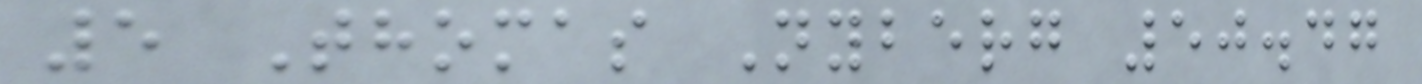5 Thomas Nyberg 50.47
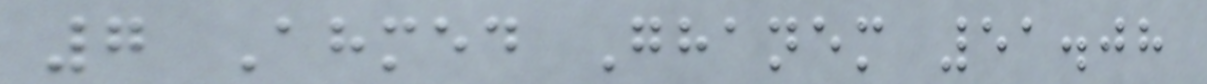7 Ahmed Ghanem 51.08
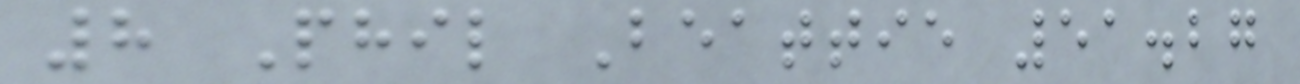8 Phil Beattie 51.27
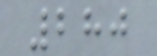280
